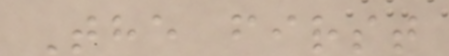The first
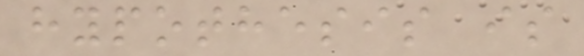hypothesis is
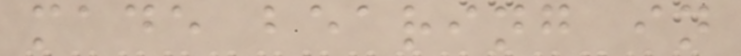made bearing in
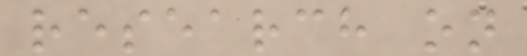research on
